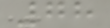78
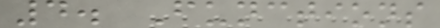4. Functions
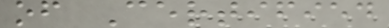of Certified
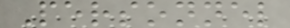Personnel
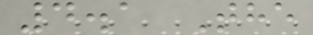4.1 The
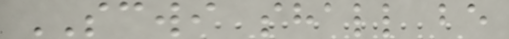SCWI shall be
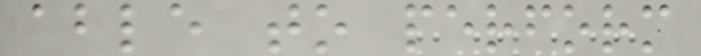able to perform
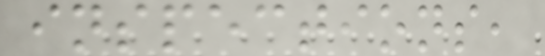inspections,
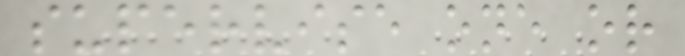supervise one or
